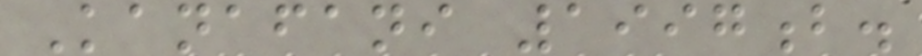Kanafani 1997b.
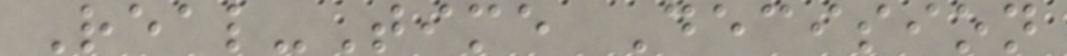Real-Time Decision
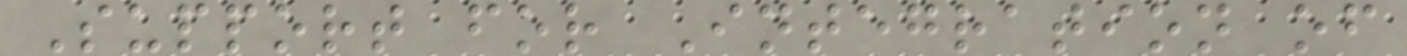Support for Integration of
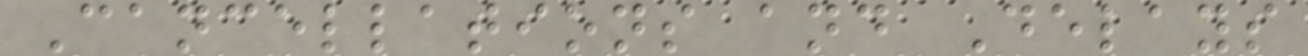Cancellations and Delays
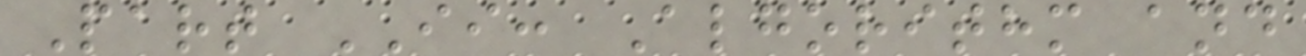Part II: Algorithm and
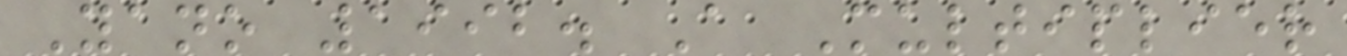Yano 1992. A Multiplier
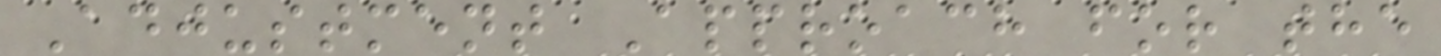Adjustment Approach for the
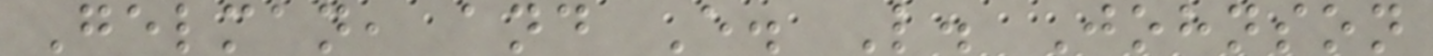Gelman, and E. L. Johnson
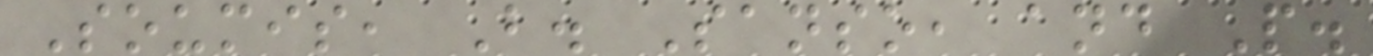Soumis, B. Sanso, and P.
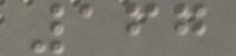167
